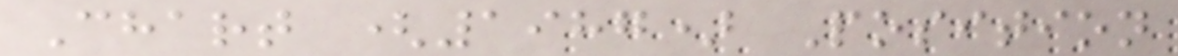Chart (1987) Position
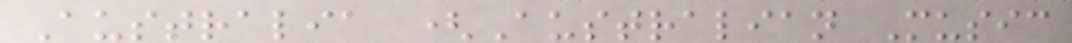Australia (Australian Music
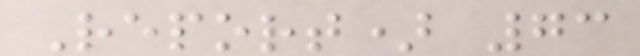Report) 73
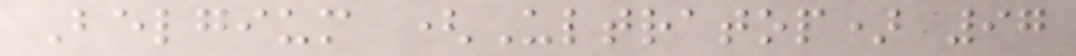Belgium (Ultratop) 97
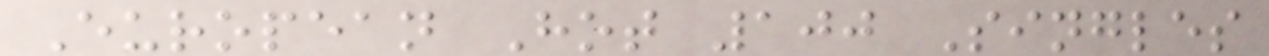European Hot 100 Singles
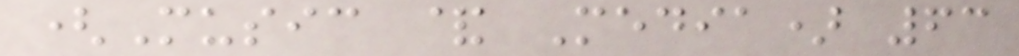(Music & Media) 63
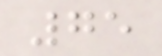75
